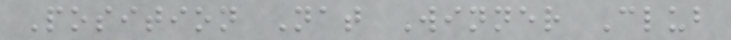Position Nat Winner Club
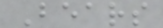Bears
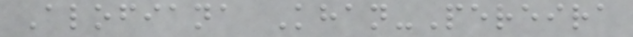Alofiana Khan-Pereira
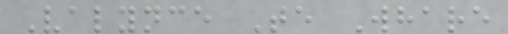Valynce Te Whare
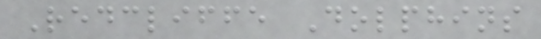Redcliffe Dolphins
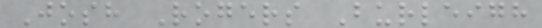Josh Rogers Burleigh
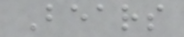Bears
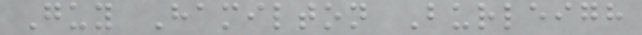Guy Hamilton Burleigh
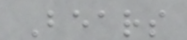Bears
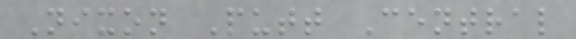Nixon Putt Central
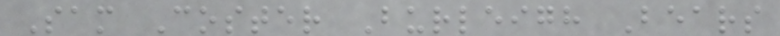Sam Coster Burleigh Bears
